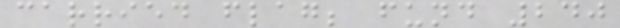carried flag; fund 240
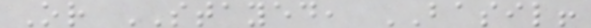Or STAYED, BASIL!
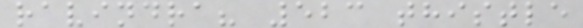ravindra? 523 thistle
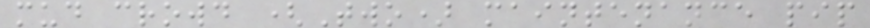mud crowd (Two) maintenance pip
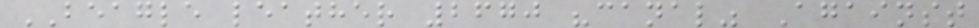BEAGLE leather 2670 "canal" Against
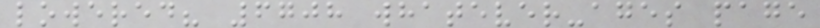lowered? 6708 whatever-ages page
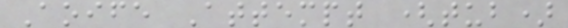Aoife Attempt (tub)
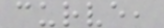curve,
